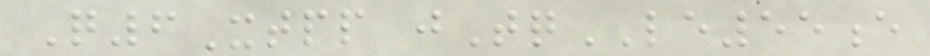Q6Xtpp jTqLE55e
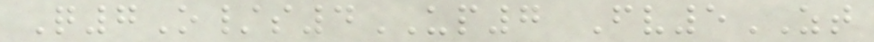Q7O/s4UP7 Fv5ZT
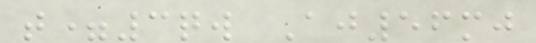t=3qw Aj56mj
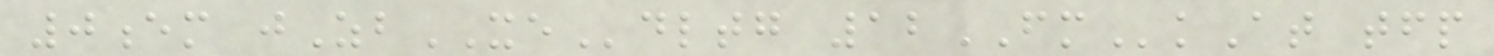0em jZbXEdltg 12FMkAt tfp
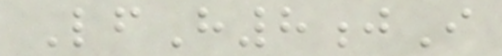LfH8jI
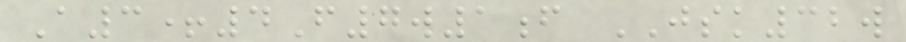A3+4F7w1f JSK32w
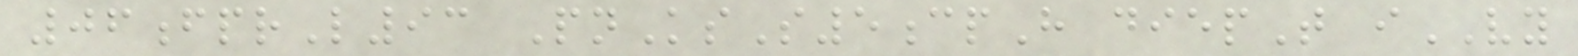06fprL93 PnKsS5cpH diepT iVY
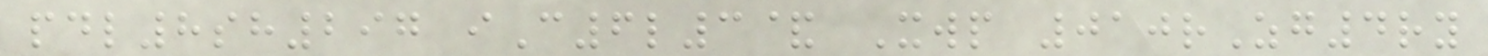pdl8sh297 iC6l3& Xwp 010rZg4ry
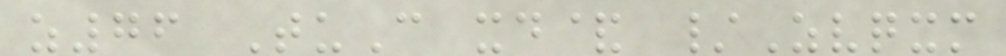z76 TuC xd& /Zvqxm
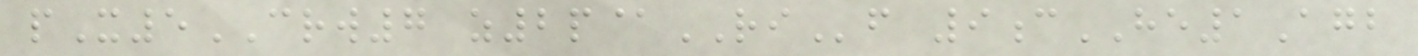pX5CRW7 z2p@RIf 9cHE1Agb
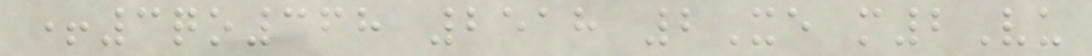+3qo368 2518 2Xe m2Vu
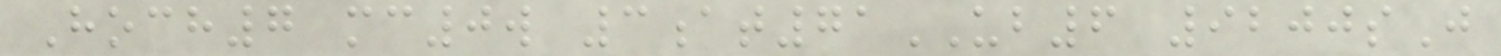Hoch7 mc0w 3at71UB6 9200sJ
